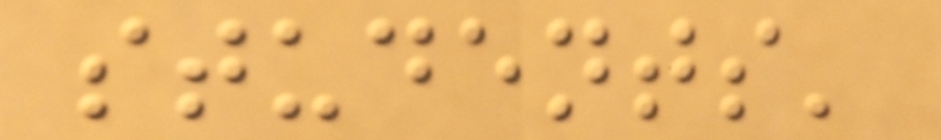students'
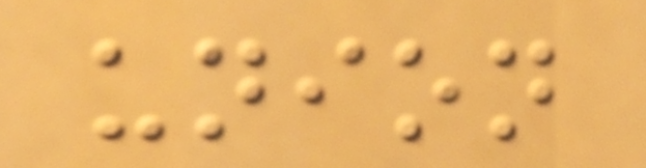union
